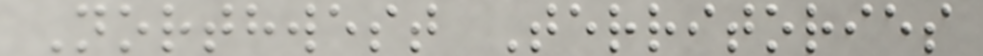Northwest Territories
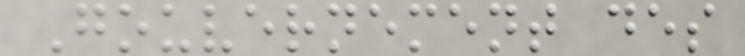Gouvernement des
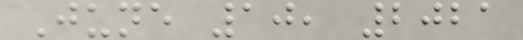June 10, 2021
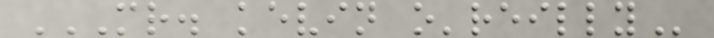MR. KEVIN O'REILLY
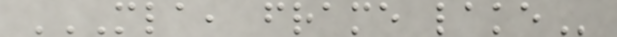MLA, FRAME LAKE
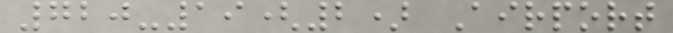720-19(2) Airport
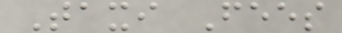Taxi Fees
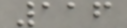116
